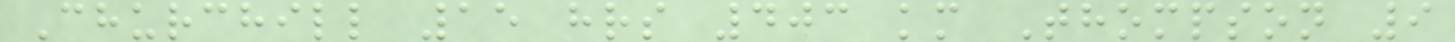Churchill 15 hrs 403 km Thompson 9
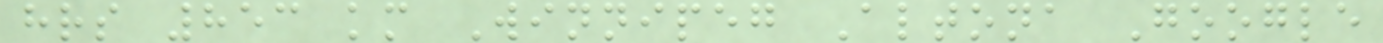hrs 853 km Winnipeg Altona Google
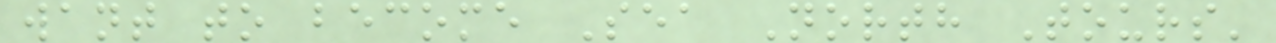want to become Sea North Tours'
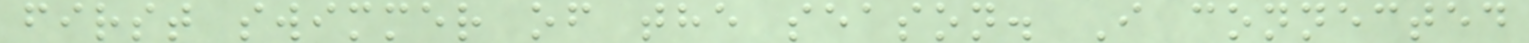first swimmer of the season. I connected
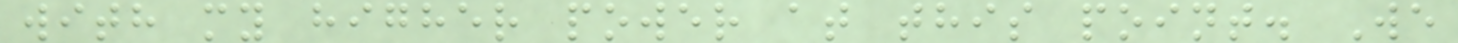with my higher power at this point. We
